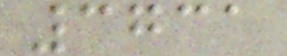3731
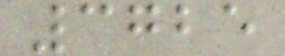3725
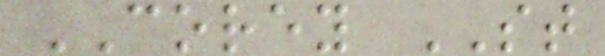COREY ST
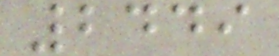2449
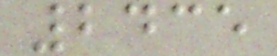2435
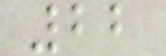22
